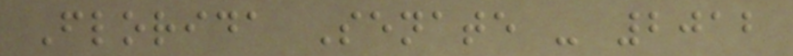Florida Senate - 2012
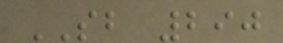SB 290
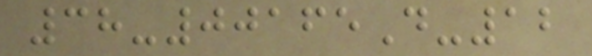38-00165D-12
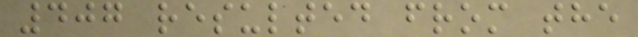407 resulted from the
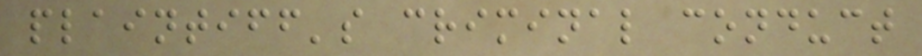plaintiff's criminal conduct
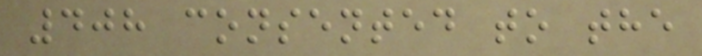408 consented to the
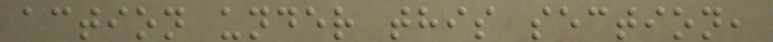action under this section,
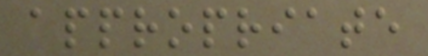appropriate
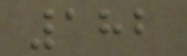182
